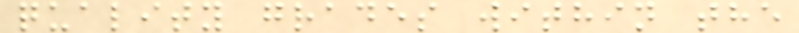quality grades within the
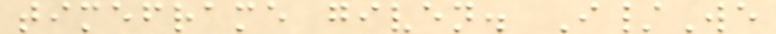timeframe given. I/We
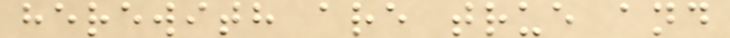herewith are true and
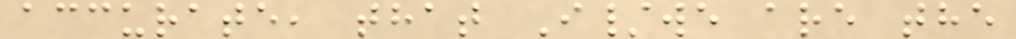accurate, that I/we are the
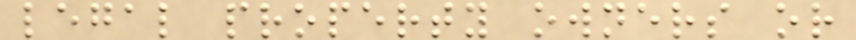legal property owners or
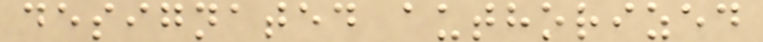designated authorized
